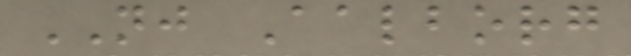NJ Aalborg
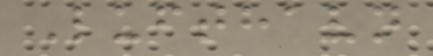Lufthavn
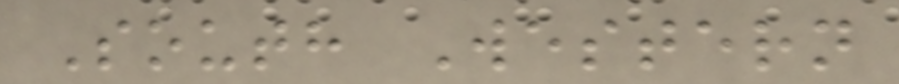South Western
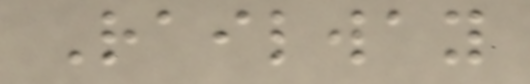Railway
